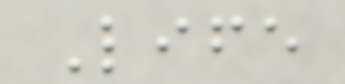Life
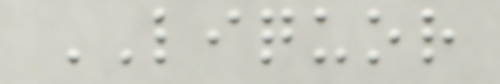LIQUOR
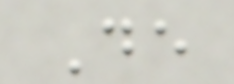De
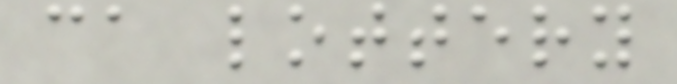ca lottery
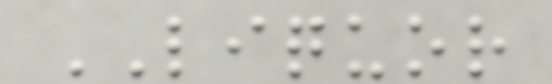LIQUOR
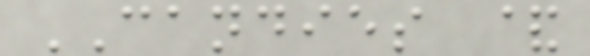CANDIES &
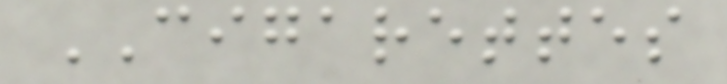CIGARETTES
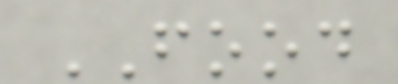FOOD
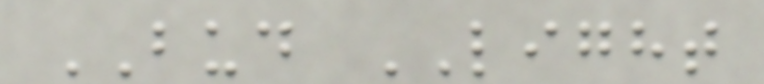BUD LIGHT
